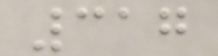317
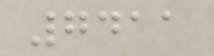7411
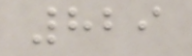829
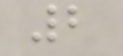2
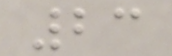23
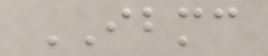IBMC
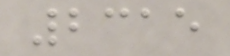2315
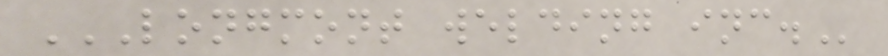LONGMONT WELDING INC.
